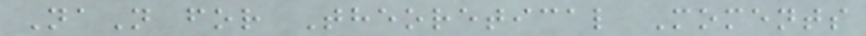NaN for Theoretical Moments
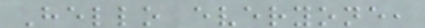Hello everyone,
